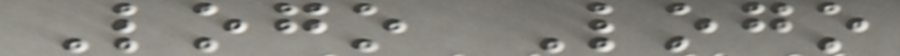Logo Logo
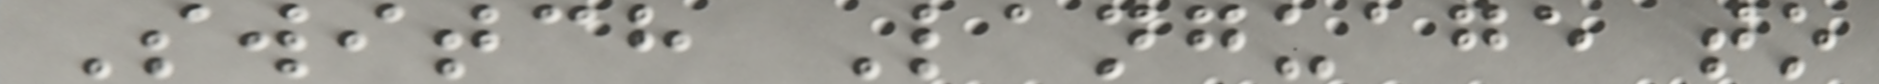Switch Language to
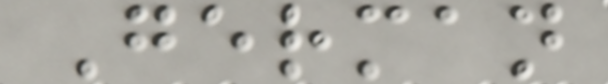German
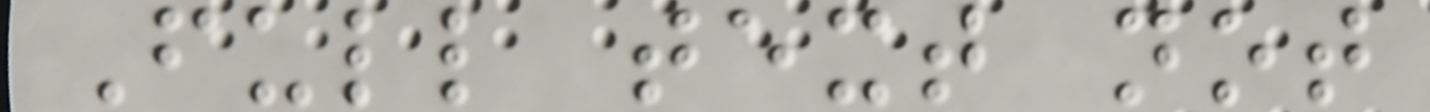Full text not
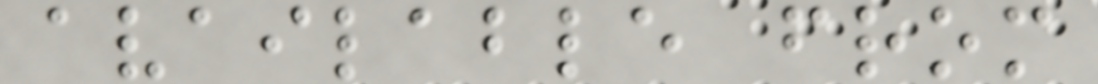available from
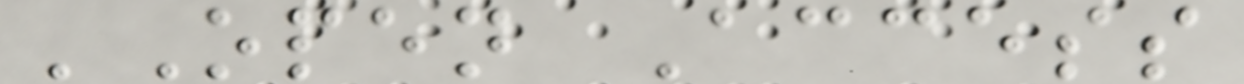'Open Access
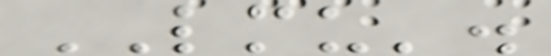LMU'.
